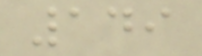149
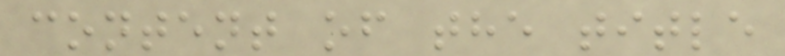content of the title
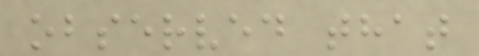observed that
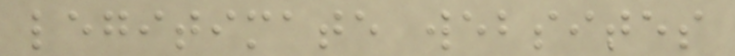legitimate websites
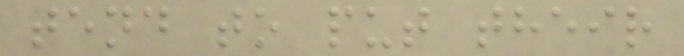tend to put their
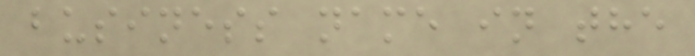business name in the
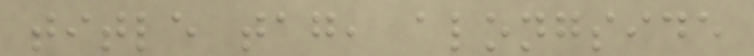title tag, alongside
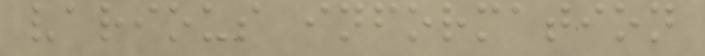various information
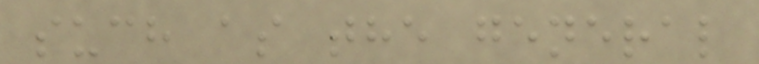such as the general
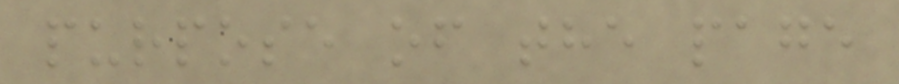purpose of the page
